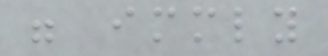were immediately
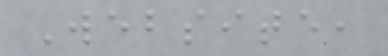Website,
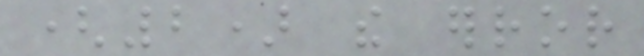(2) the error
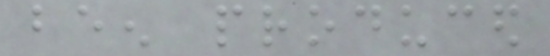been produced
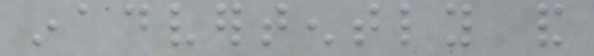inadvertently and
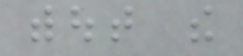without the
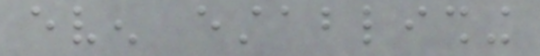even establishing
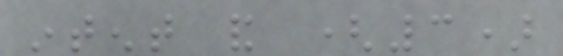intent and (3)
